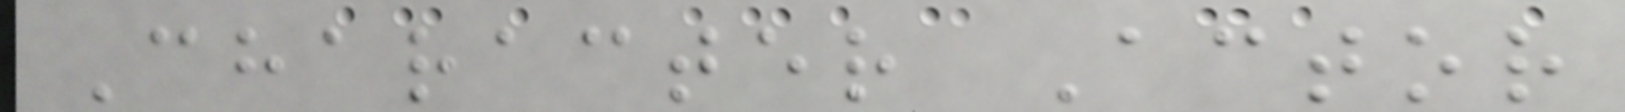Character Actor
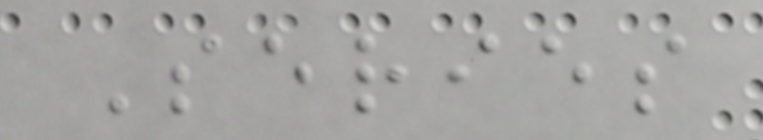Series
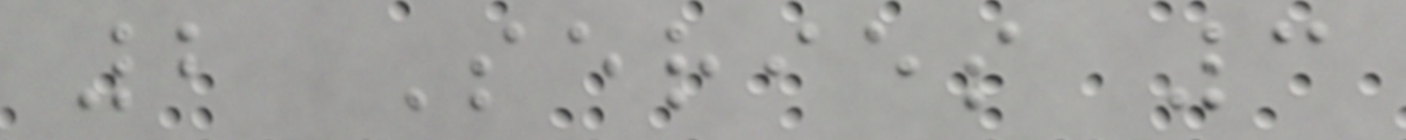2 Series 3
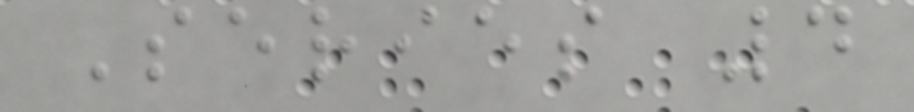Series 4
